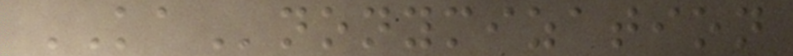KAnonymization
